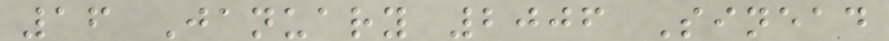16 January 2006 Sinead
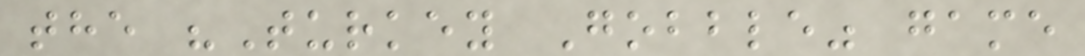the "Turkey Gobble" game
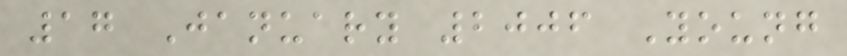17 January 2006 Young
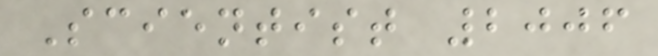Scientist 2006
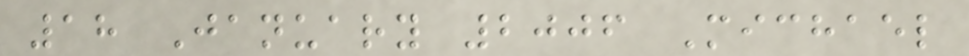18 January 2006 Michael
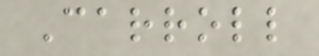Carroll
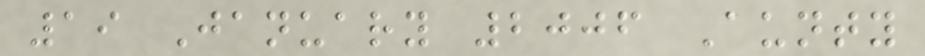19 January 2006 Aunty
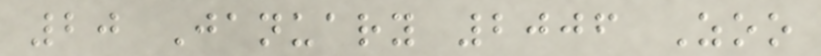20 January 2006 Zoo
